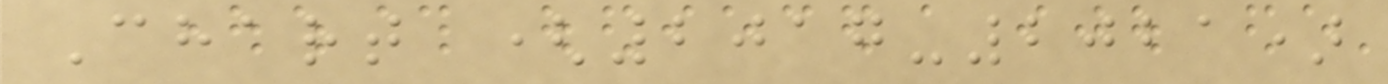Chart (2017-2021)
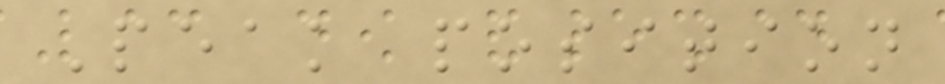Peak position
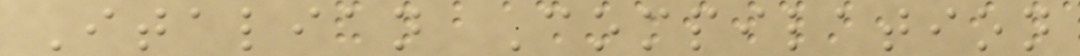Italian Compilation
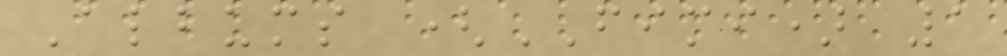Albums (FIMI) 1
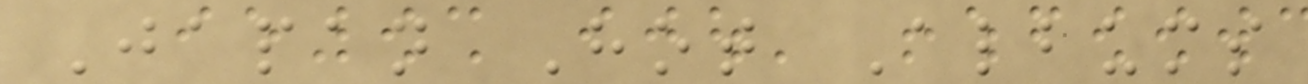Japan Hot Albums
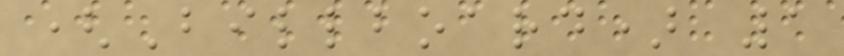(Billboard) 1
